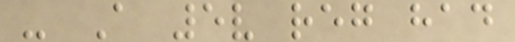- A 5v reg had
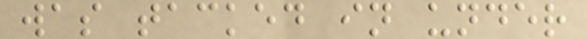was tacked in under
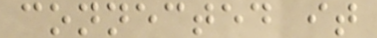connected it
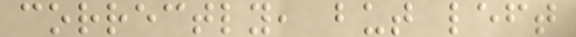correctly, but left
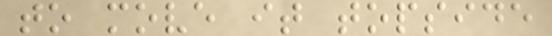to move it topside
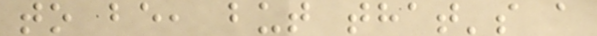to be, but that's a
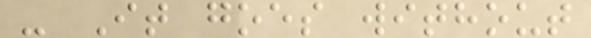- It goes without
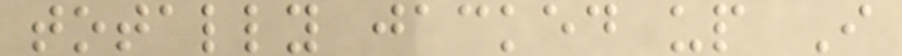totally jacked up I
